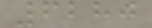6280
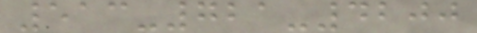513-721-4200
